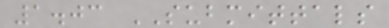1.03 SUBMITTALS
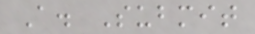A. Submit
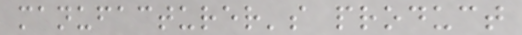manufacturer's product
